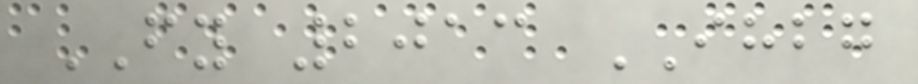FY 2013 IHBG
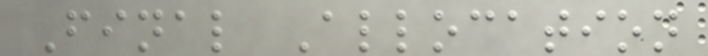Final Allocation
